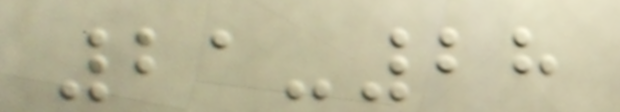21-28
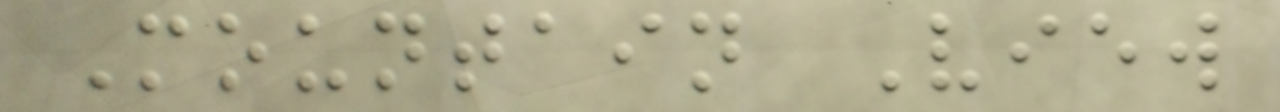Mountain View
